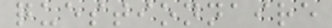questionnaire
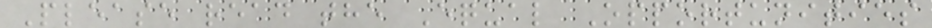Please read the Equal Opportunities
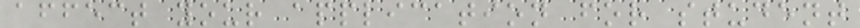affect your application for student
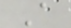A
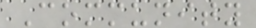Community
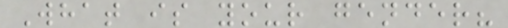What is your gender?
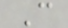C
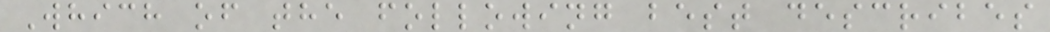Which of the following best describes
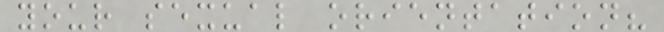your sexual orientation?
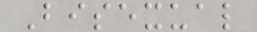Bisexual
